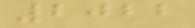2022
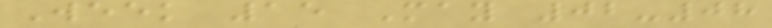Week 15 May 02-08
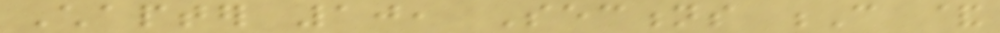Chapter 10, Sections C &
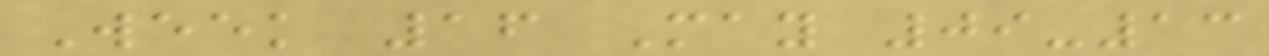Week 16 May 09-13
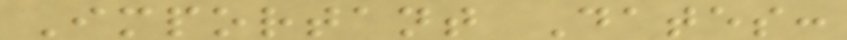Important Dates:
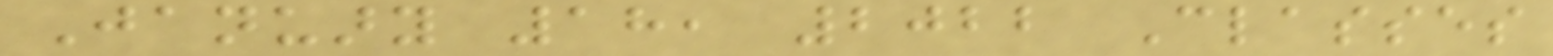January 18, 2022 Classes
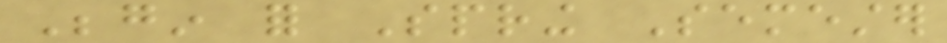Begin for Spring Semester
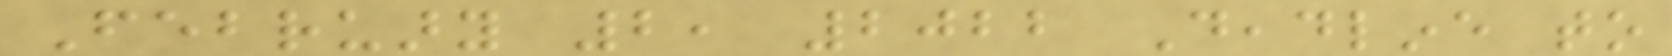February 2, 2022 Deadline to
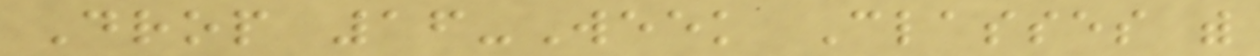Drop 16-Week Classes with
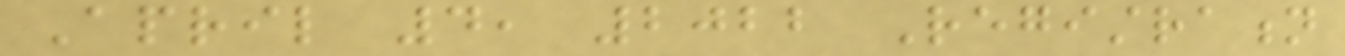April 4, 2022 Registration
